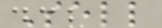Sell
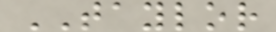TAYLOR
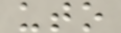uto
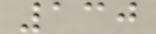130
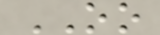OO
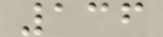136
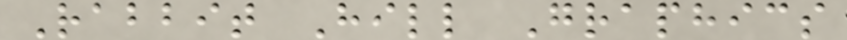Rabbit Hill Graphics
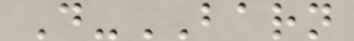D-BARN
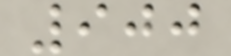900
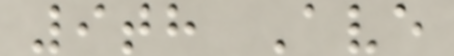9th Ave
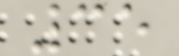35
